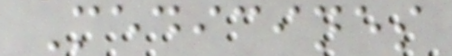Medicines
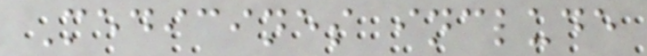Medicines include
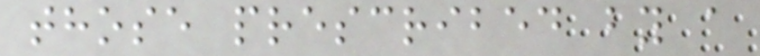those prescribed by a
